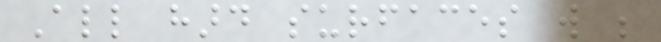All hard surfaces will be
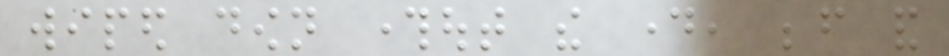wiped down throughout the day, before and
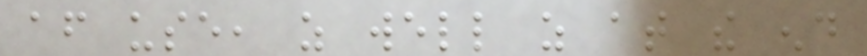after use, as well as at the end
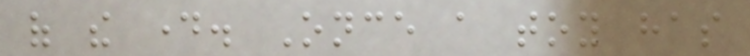of the day. Once a toy has
